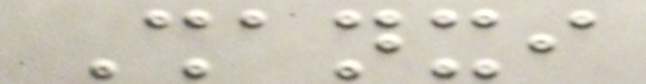Shanxi
